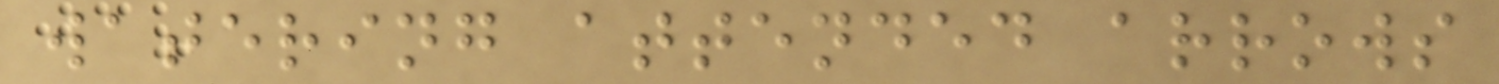watering attended arrows
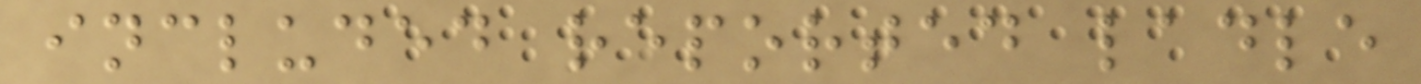included reported ladle
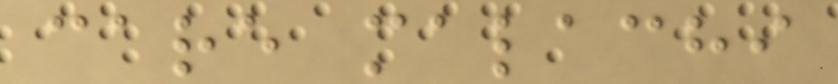care malachi
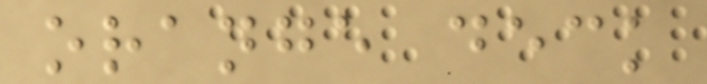orange deck
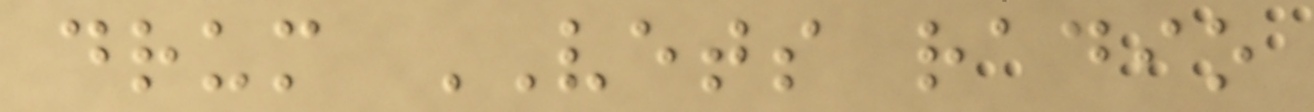drum VETS radio
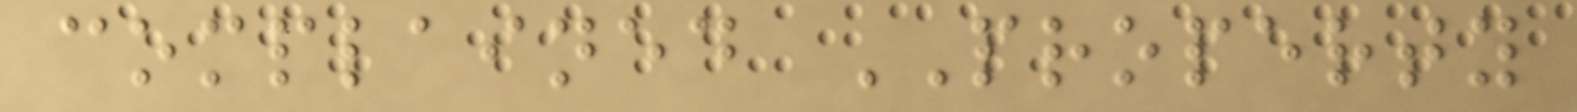complained PROPERTY
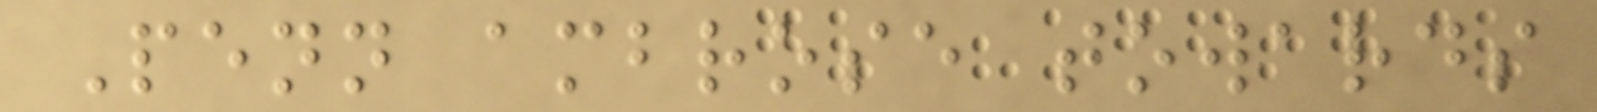Penn ambrose towards
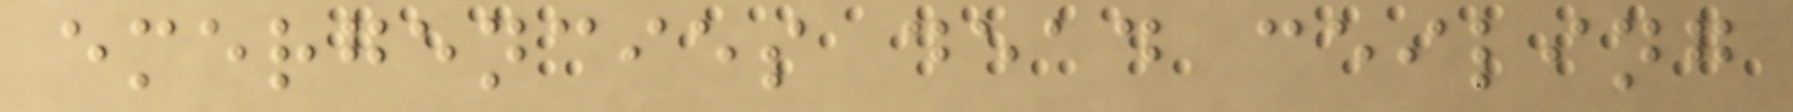emergencies dead ceiling
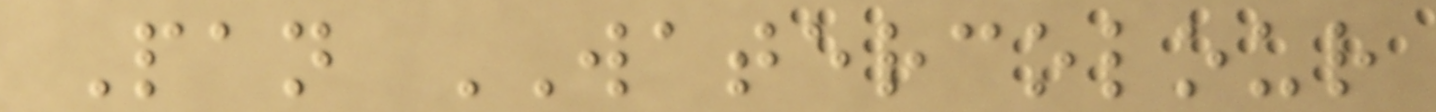Pan WATERCOLOUR
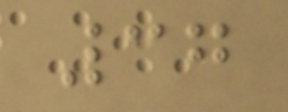37
